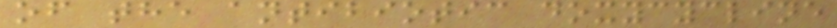of the antibiotic doxycycline
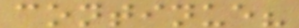continue?
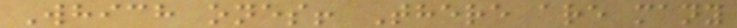Which ones! There are many
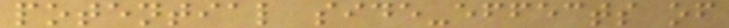potential side-effects of
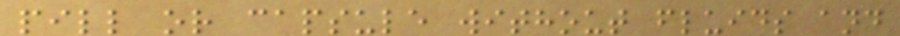pill or capsule without fluids and
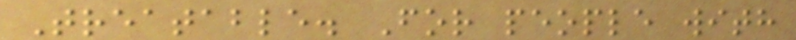Treatable. For people with
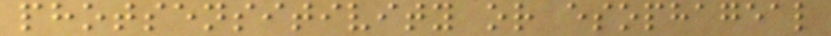photsensitivity or esophageal
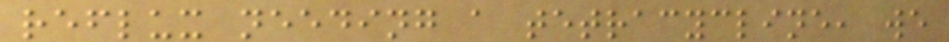reflux needing a tetracycline, we
